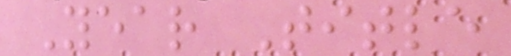Year Title
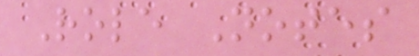Role Notes
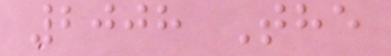2008 The
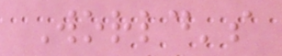World's
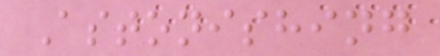Astonishing
